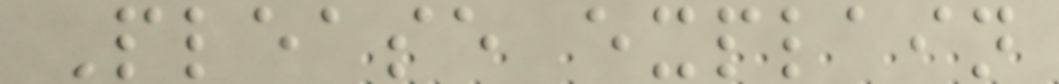Please explain
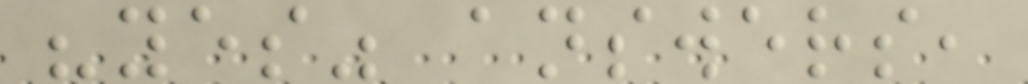"yes" answers,
